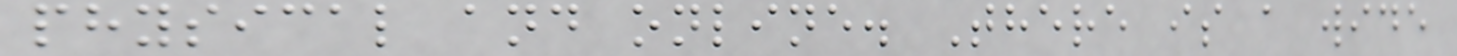physical and online. There is a wide
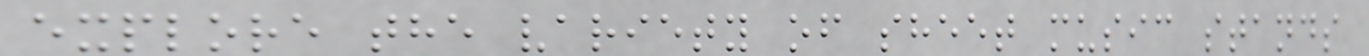explore the variety of sheet music stands
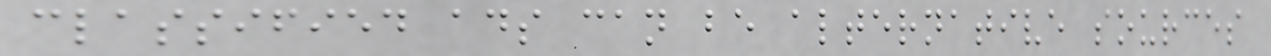classified ads can be alternative sources
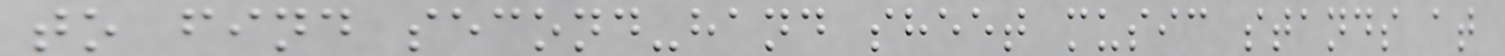to find second-hand sheet music stands at
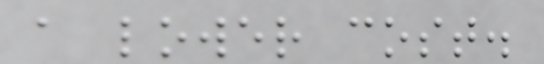a lower cost.
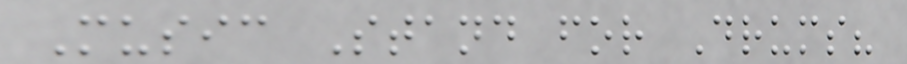Music Stand for Drums?
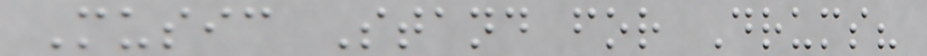Music Stand for Drums?
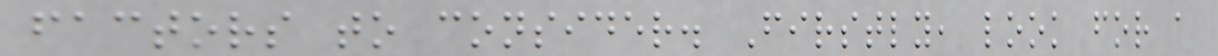factors to consider. Firstly, look for a
